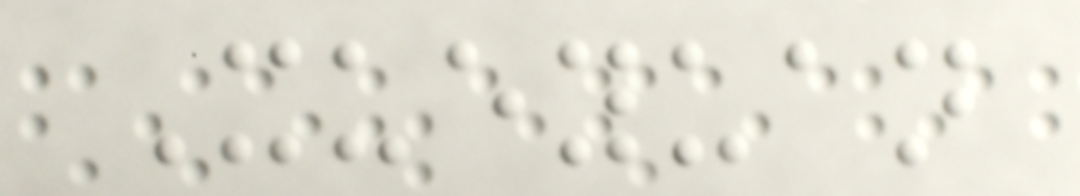Xueyuan
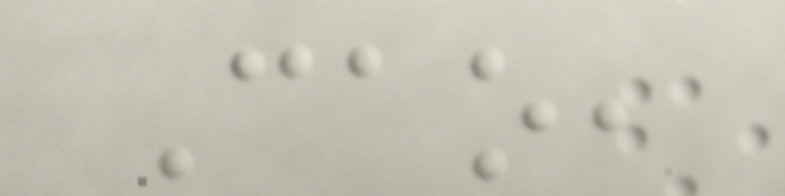Cao,
